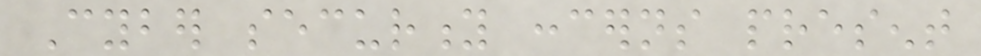Cyber security concerns present
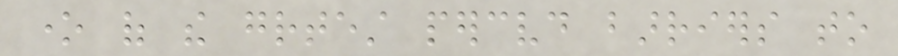one of the greatest perceived barriers to
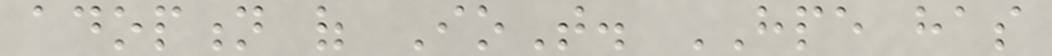adoption of IoT. HPE has
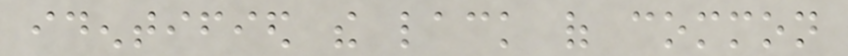identified the lack of common
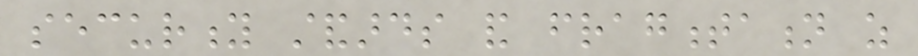security standards and fragmentation as
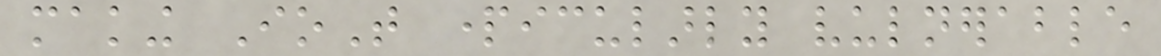making IoT particularly vulnerable
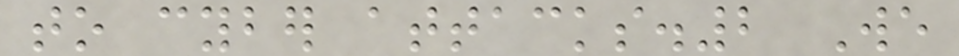to cyber attacks.2 We
